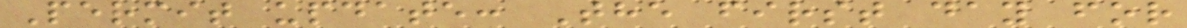Permit update: The first day for
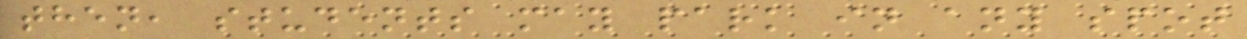then, students may park in any spot
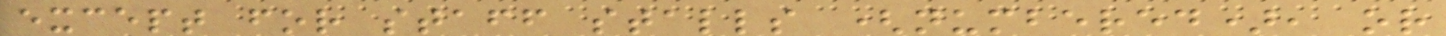except for staff stalls (numbered), or
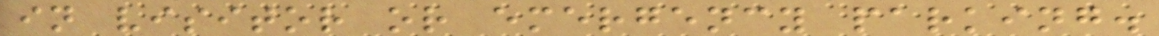in visitor or emergency parking.
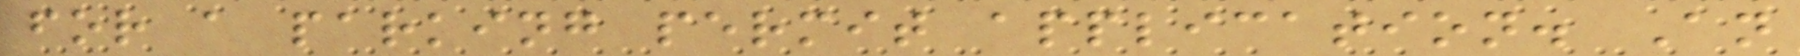for a parking permit application. An
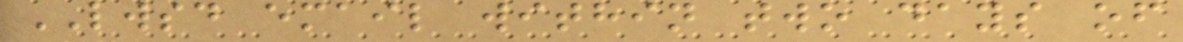LWSD email within two days of
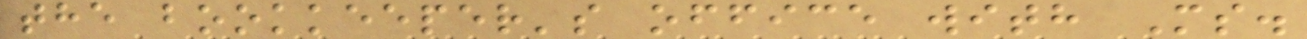the bookkeeper's office with Ms.
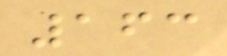163
